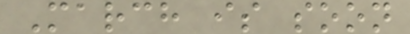March is soon
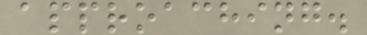approaching.
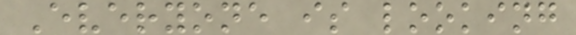Everyone is looking
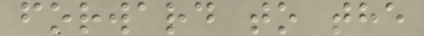forward to the
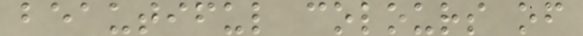beautiful colours of
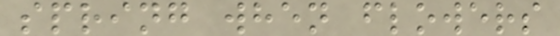spring when flowers
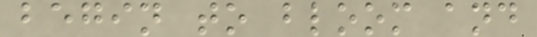begin to bloom and
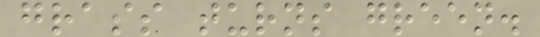grass turns green.
